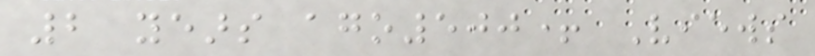2 years ago500+ Views
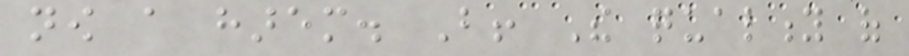now a harem. But! The quality of
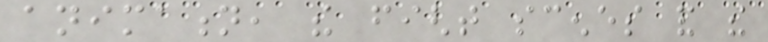animation, the fight scenes and the
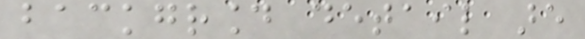background detail are
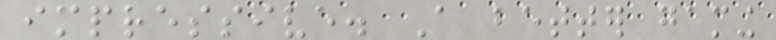impressive. A better gaming
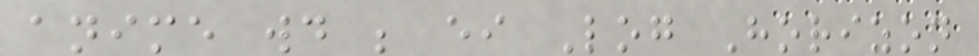anime would be either Log Horizon
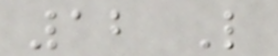12 Like
